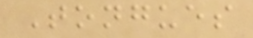Tongues
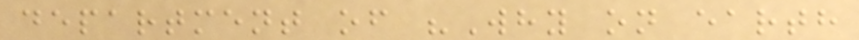department of "Why on earth
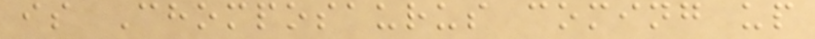is Chomposaurus coming up
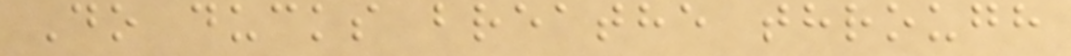Do ducks breathe through
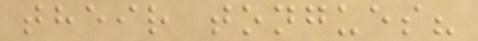their tongues?
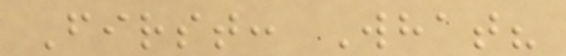First: What?
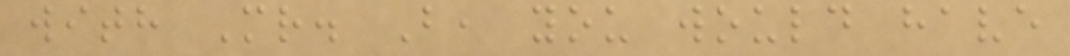with Mr. B, you would have
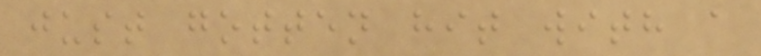just gotten hit with a
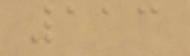113
